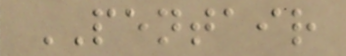PENTAIR
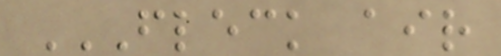FLECK AIR
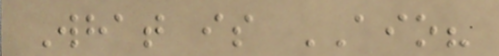What is AIO?
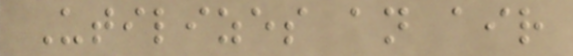Utilizes an air
